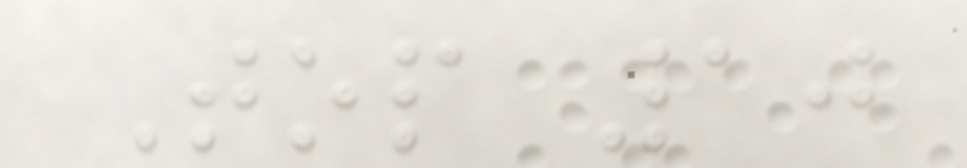Top 10
